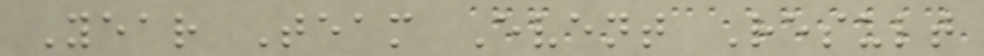Year Team Event Result
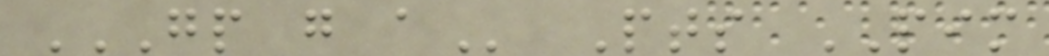GP G A Pts PIM
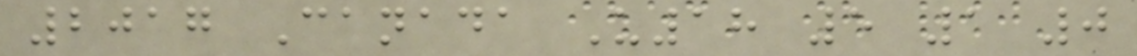2017 Canada U18 5 1 0
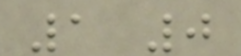1 0
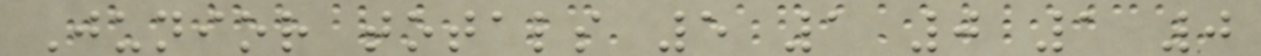Junior totals 5 1 0 1 0
